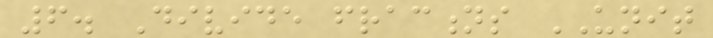6. Divide fractions UNIT
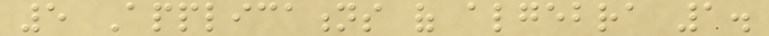5 Applications of algebra 1.
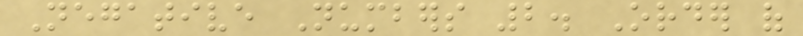Negative Numbers 2. Order of
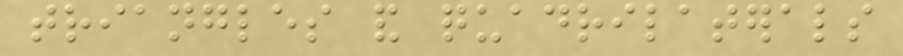triangles and quadrilaterals
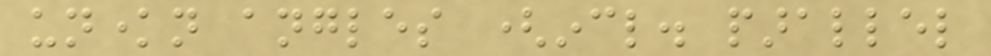unknown angles (incl. parallel
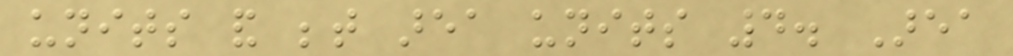units and between area units 4. Area
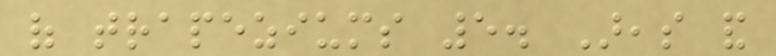of trapeziums 5. Areas and
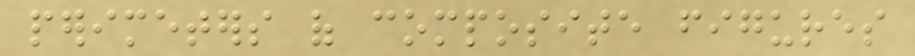perimeters of composite figures
